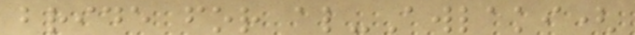bride for al-Awlaki(
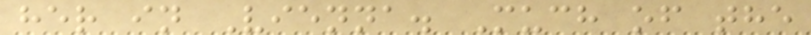her in Vienna. Much of the
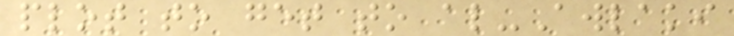plot to get to al-Awlaki
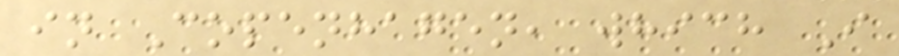in Copenhagen, which I
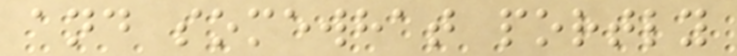and somewhat portly
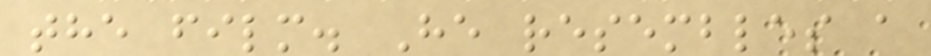the film. He resembles a
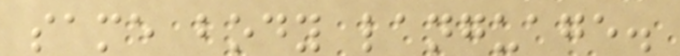same body language.
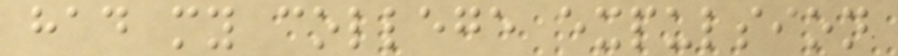had my college expulsion
